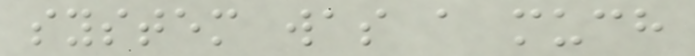system was a much
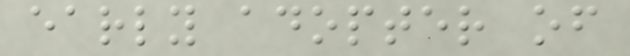early adopter of
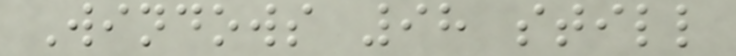Windows 98 still
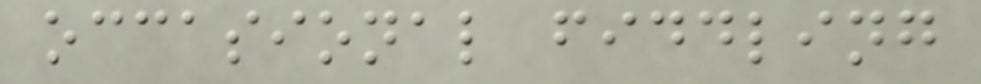occasional fiddling
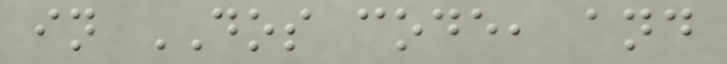in DOS code, and
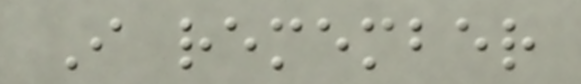I remember
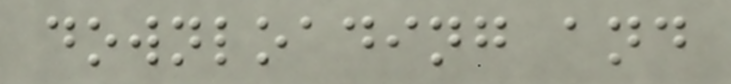downloading and
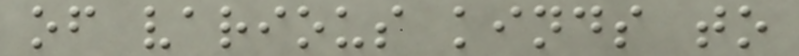of various kinds to
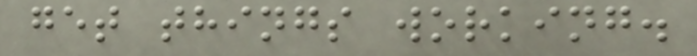get things working.
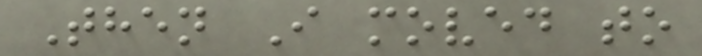Then I moved to
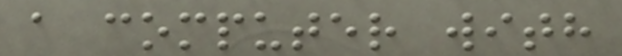a computer with
